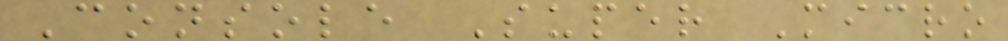Console Super Micro
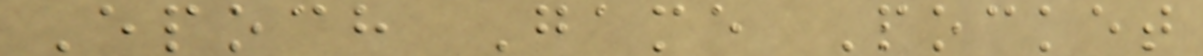Epoch Game Pocket
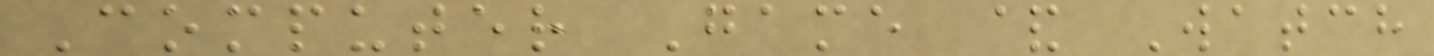Computer Game & Watch
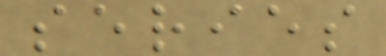series
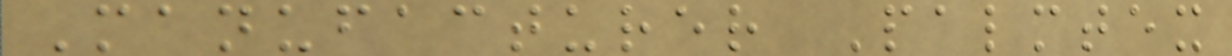Manufacturer Palmtex
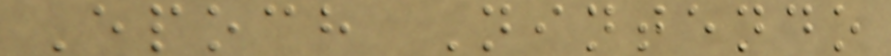Epoch Nintendo
